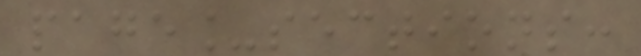page_sections:
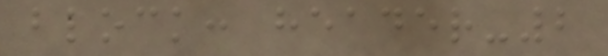block: header-2
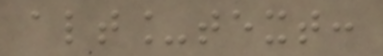alt_text:
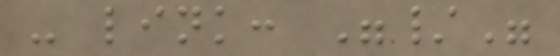- link: "/"
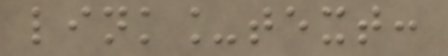link_text:
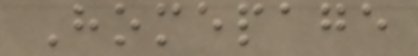Homepage
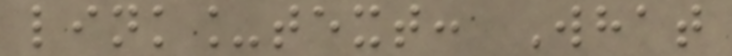link_text: What
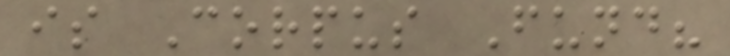is Corpus Fund?
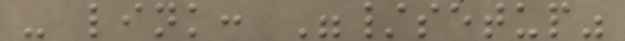- link: "/setup"
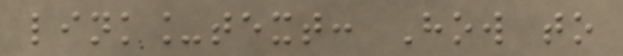link_text: How to
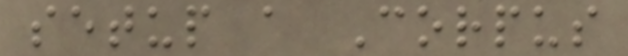setup a Corpus
